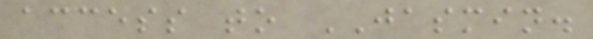access to JASMIN.
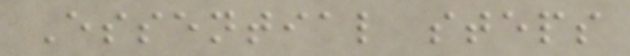Essential steps
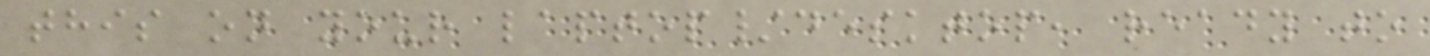this on your laptop/desktop, ready to
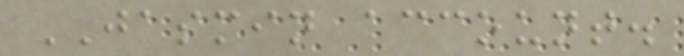JASMIN account.
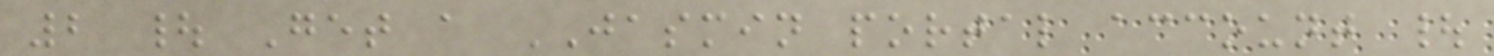2 | Get a JASMIN portal account |
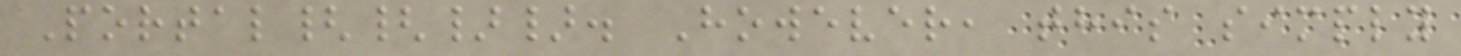Portal{{}}. However, this simply
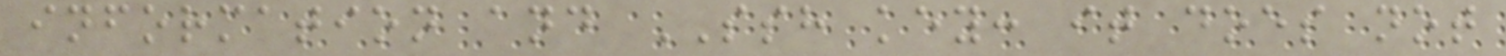information and SSH key: it does not
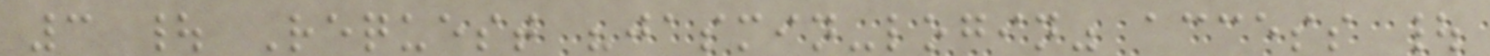3 | Request "jasmin-login" access |
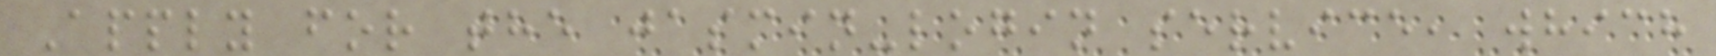Apply for the jasmin-login service, which
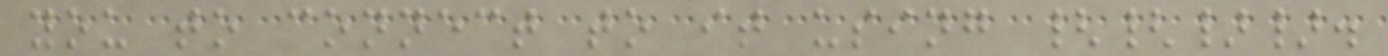you to connect to it using {{}}.
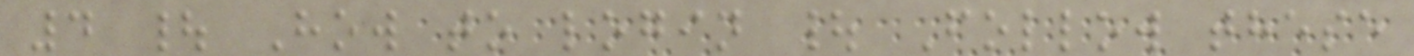4 | How to login | Follow these
